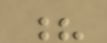?
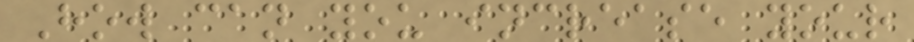How can you increase your
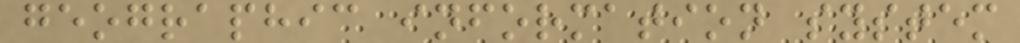geographic information system
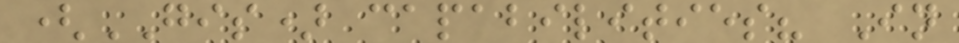(GIS) capabilities? In
